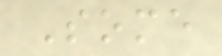Some
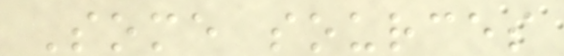Some sources
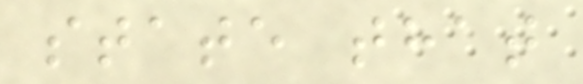state that
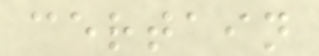certain
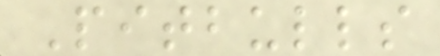Pitbulls
